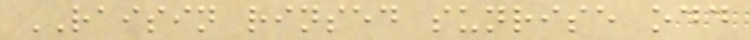RAISIN rinsed sunrise odd
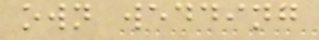own wedding
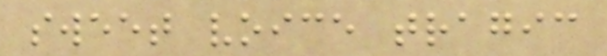sweet voice tragic
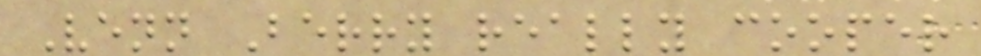Venn Berry really cooper
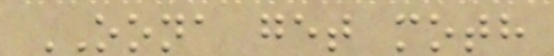OONA get moth
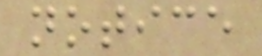notice
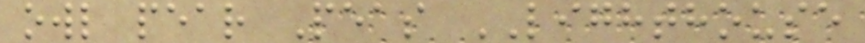owl pear Peas LIGHTHOUSE
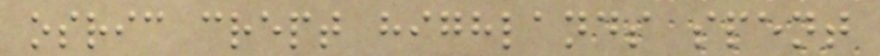osric crept highlands spent
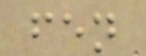fen
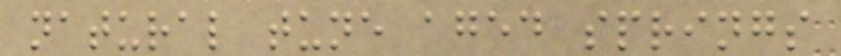natural tune aged springs
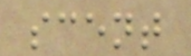scent
